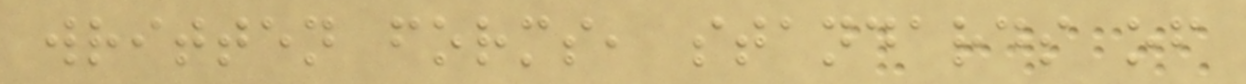written forms, standards of
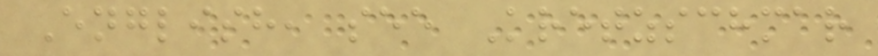English, see Kretzschmar
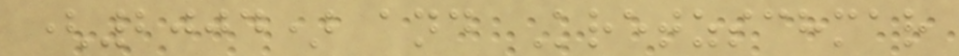(2004) and Kretzschmar
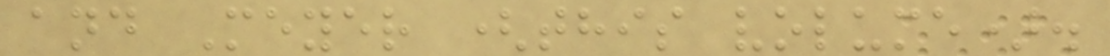and Meyer (this volume).
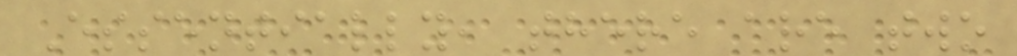Essentially, there are two
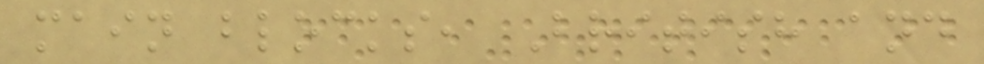main blocks, British and
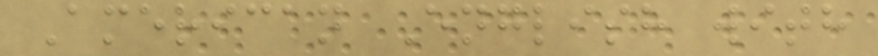American English with
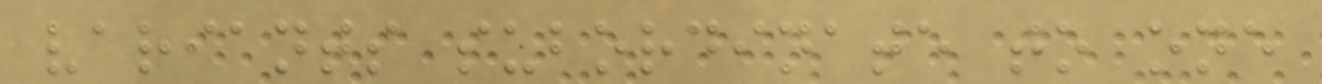variants subordinate to one
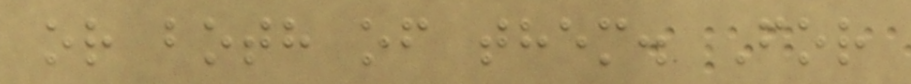or both of them. For
